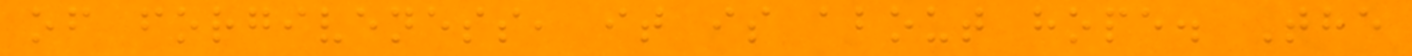of forgiveness, it is about hope. The
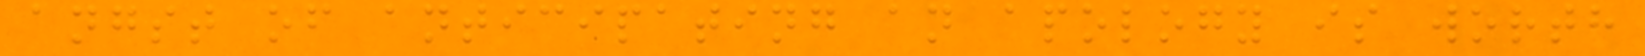angst of anticipating an apology is worth
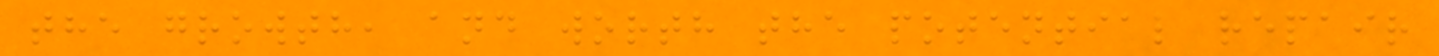the growth, and worth the potential repair
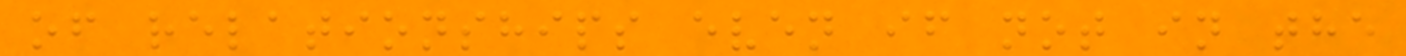of relationships even if not in the
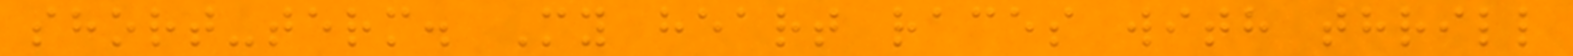short-term. My heart races with thrill
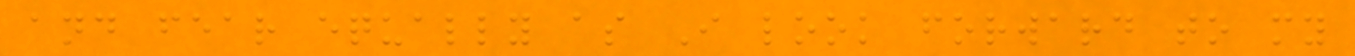and fear equally as I look forward to my
